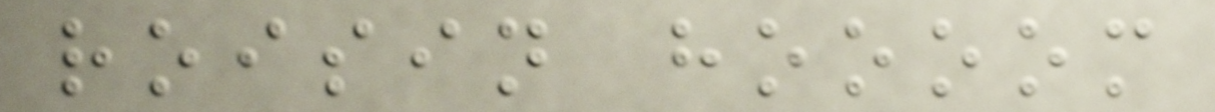roisin hoooom
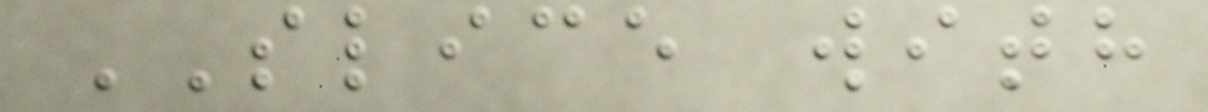SLICE with
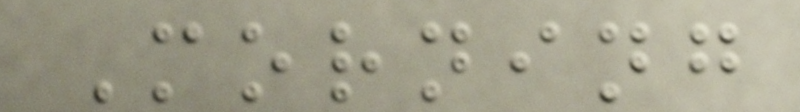Morning
